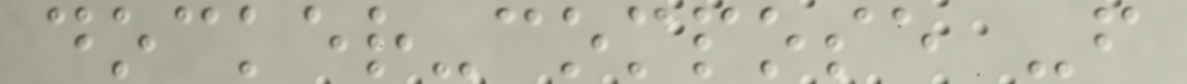docker-compose -f
